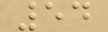54
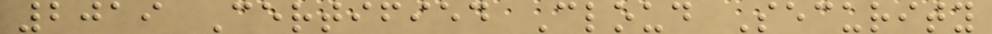2019 Certified Cloud Security
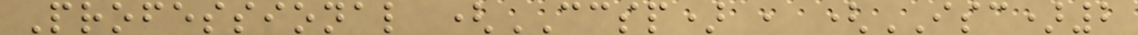Professional (CCSP) , (ISC)2
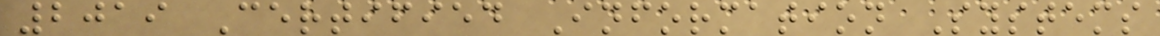2019 Certified Information Systems
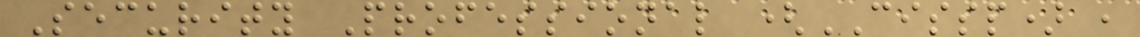Security Professional (CISSP) ,
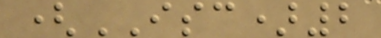(ISC)2
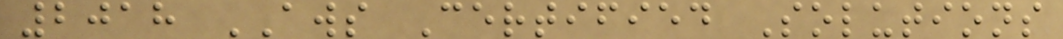2018 AWS Certified Solutions
